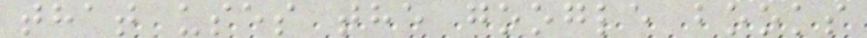that uses the google books
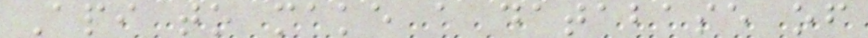Api to make a database of
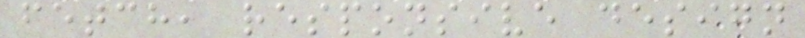fetch, responsive design
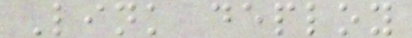Link deploy
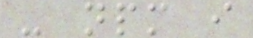- npm i
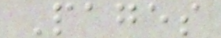Pages
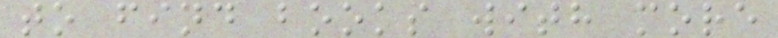to find books with more
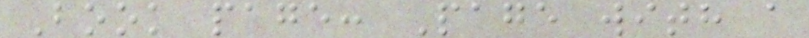Book page: Page with a
